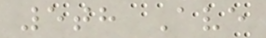5th Ave
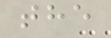the
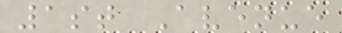1st Avenue
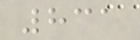831
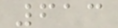613
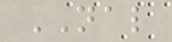NAL
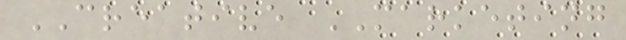CREATIVE MARKETING
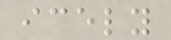icely
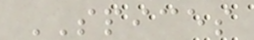SPICES
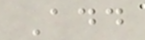Add
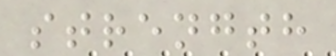strength
